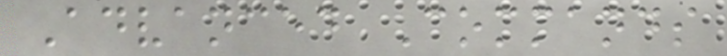Advanced Commands
